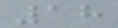18
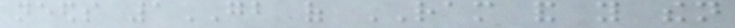needs 1GB of RAM and you then
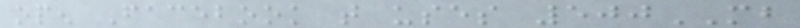open Facebook that uses 500MB
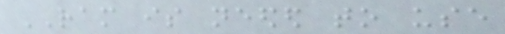RAM is needed to use
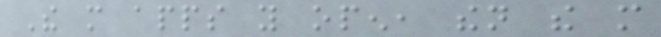The more apps you open, then the more
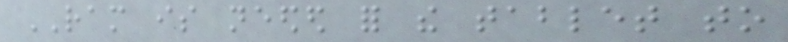RAM is needed for the tablet to
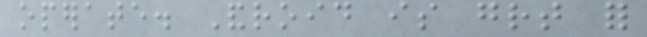operate. Android is great for
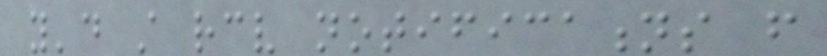you'd still receive notifications from
